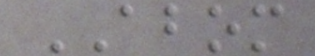ABOM
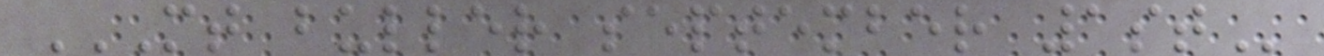MT BULLER SEPTEMBER 1ST
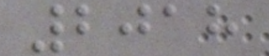2018
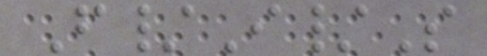F/I/S
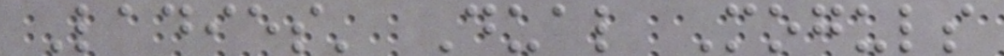Ladies' Dual Moguls
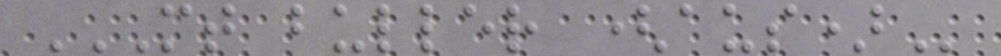MT BULLER (AUS)
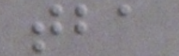tba
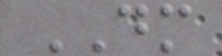DM
